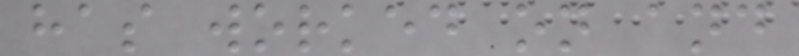has worked on and
